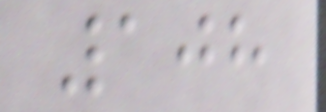108
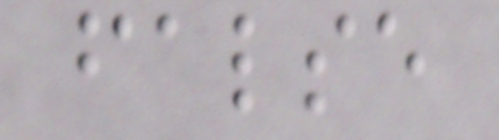false
